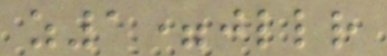z1=jllr
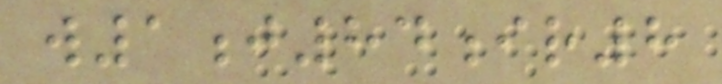w1j84ir8
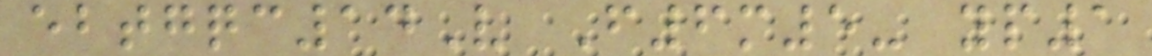ebtgqc14V F6m5- yp1
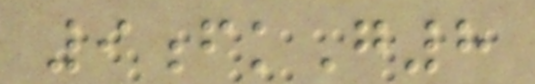9fkG8
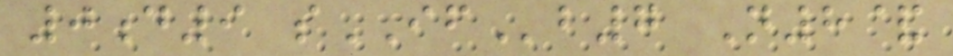0d9 sIFb7 N8&
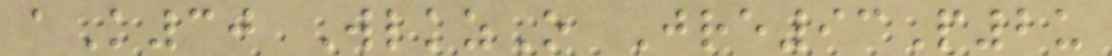aK30 WlkzO Jre93P2u
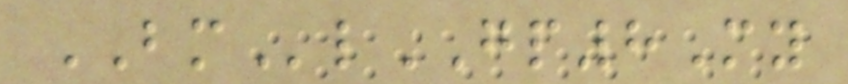BMlGP8My
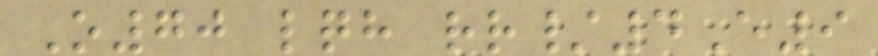O70 lqh rr/4E9
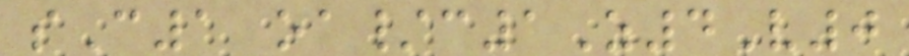sC1 oa/c1Z4V0
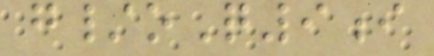g/oQ9i
